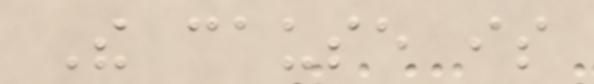The cause is
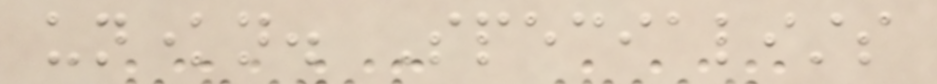unknown. Specialists
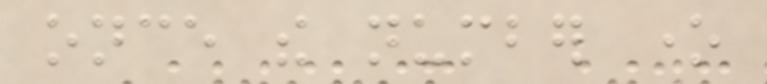once the number one
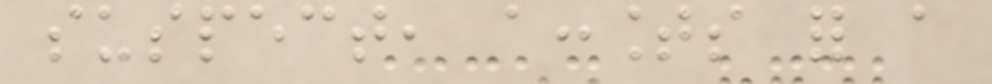suspect, accounts for a
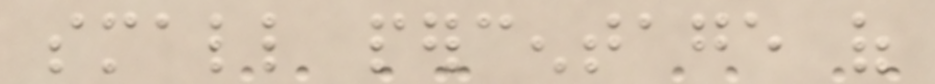small percentage of
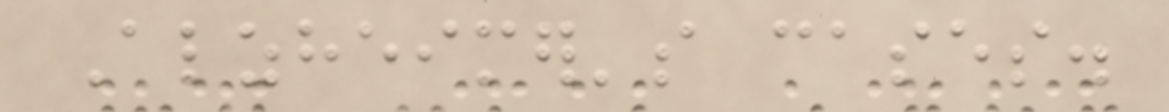Alzheimer's cases.
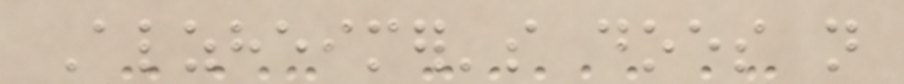Alzheimer's does not
